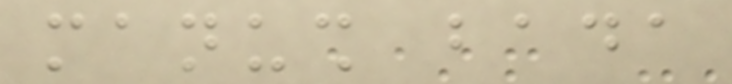manush bada
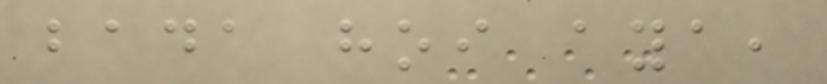bada hoi aya,
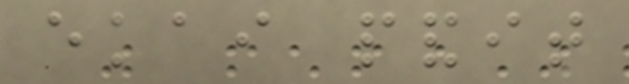ekai pandit
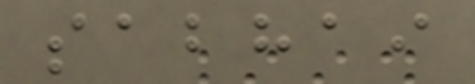sabhai
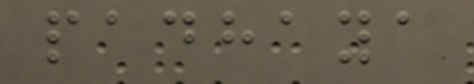padhaya
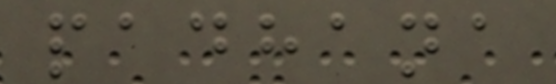padhana
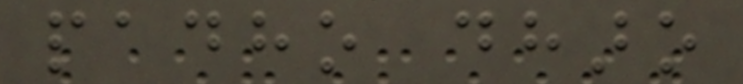padho dharo
